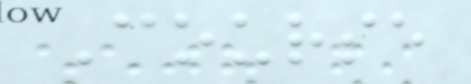Course
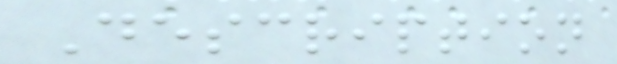Description
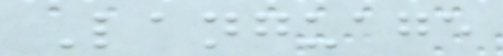Language
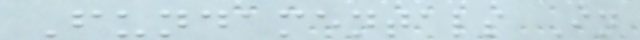Fundamentals In
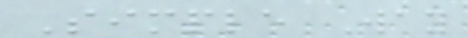Simple Way
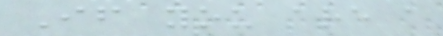If you are a
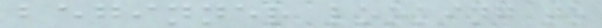beginner looking to
